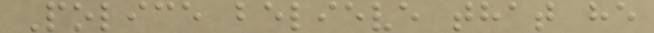Police believe that he
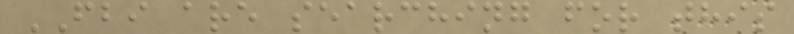FBI are searching for this
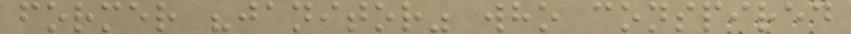former "janitor" who conspired
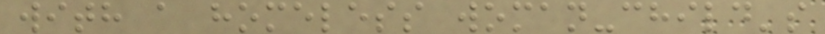with a homeless woman-child's
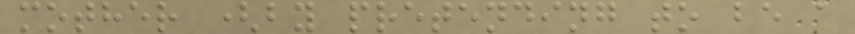mother (by pretending to be a
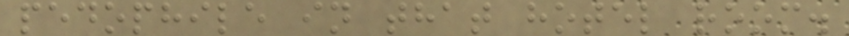pedophile in that hotel room.
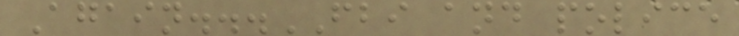Again...FBI and police
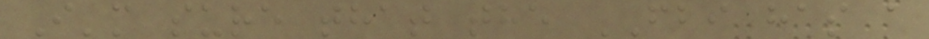I'm sure that the FBI has a
